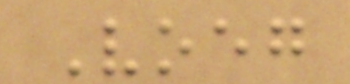Voeg
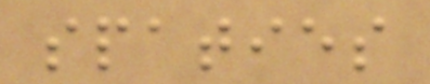spaties
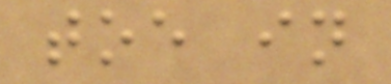toe in
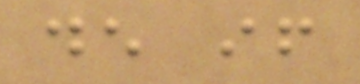de if
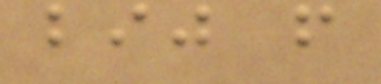bij f
